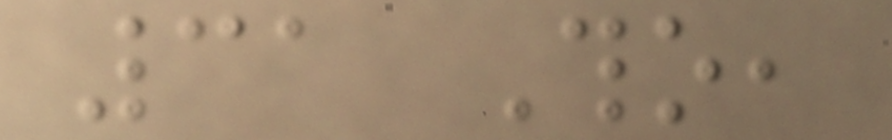31 Tho,
